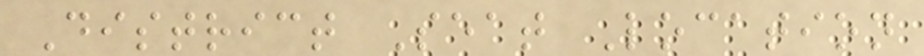District Seat Location
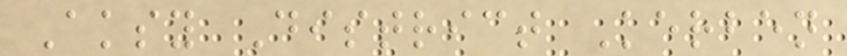Aksy District Kerben
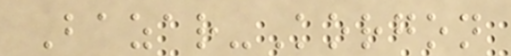Bazar-Korgon
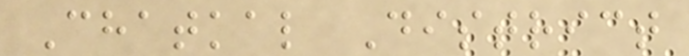Chatkal District
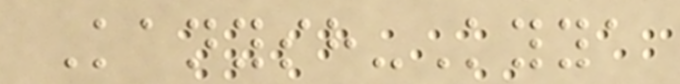Kanysh-Kyya
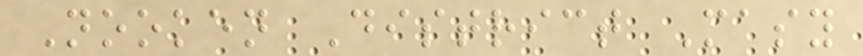Nooken District Masy
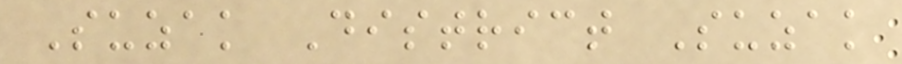Suzak District Suzak
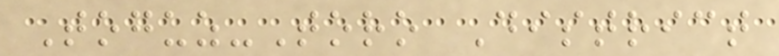Toguz-Toro District
